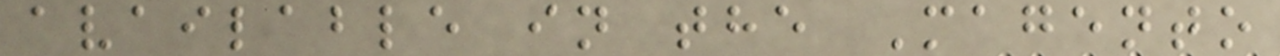available in the Magento
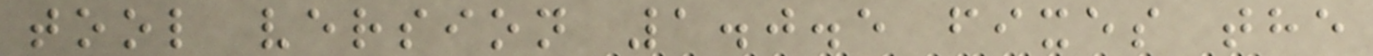tool version 1.0.5 fixes the
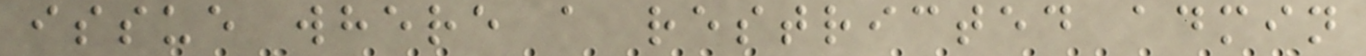issue where a restricted admin
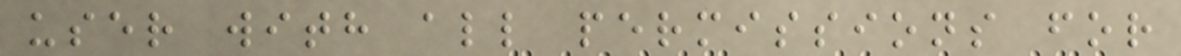user with all permissions for
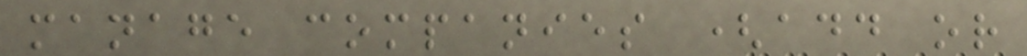manage companies (add or
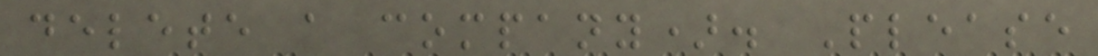delete a company). Please
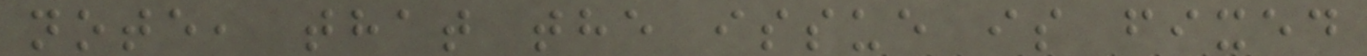note, that the issue is fixed
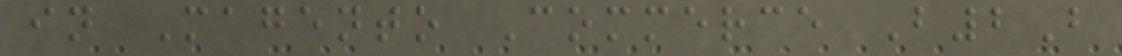in Magento Commerce B2B
